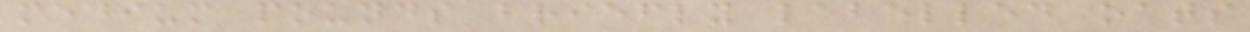medium pounds briefly labelled oats
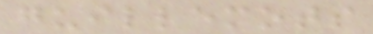guillemots
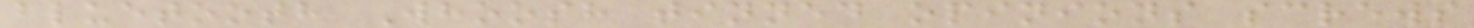bluetooth Whoosh tinned opinions screws
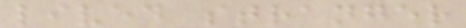lived stranger
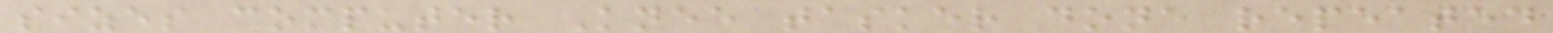sizes computer Knee tasker done repeated
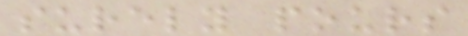surely pours
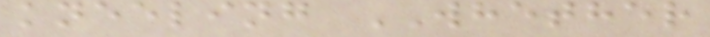kneeling WHETHER
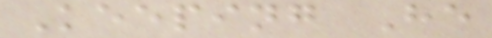Keeping He
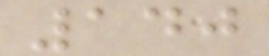140
